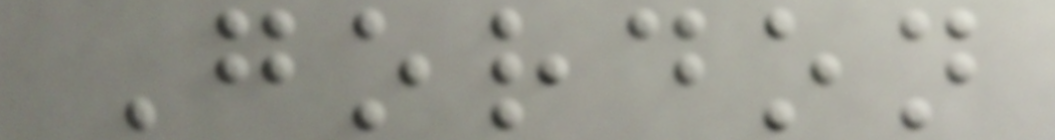Gordon
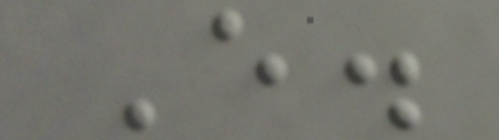E.
